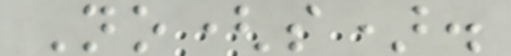No(s).
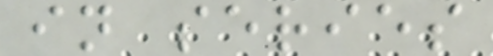in series
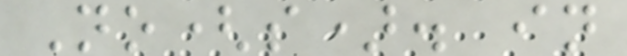No(s). in
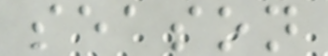season
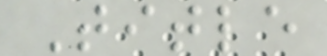Title
